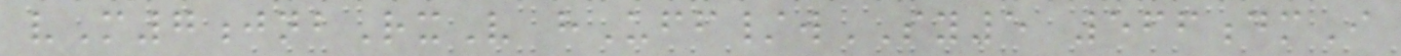vM7jnbRxV hUff/wSY5 566dmI
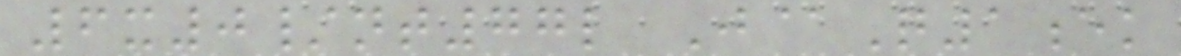6x0/nt77l J@Q1ek
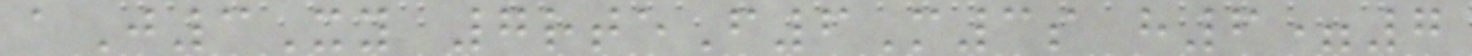aJ3Xy 7rteF6M3s h6=7
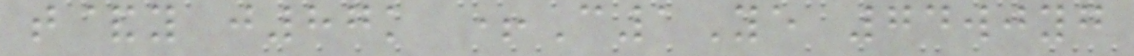t&y j87k +C1Ye 74wjyg
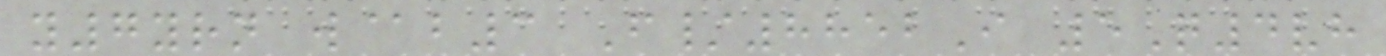y7yrn w@b3 F/8852I 5Q4vh
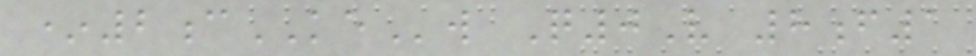*2cKEw Q0V 8f1
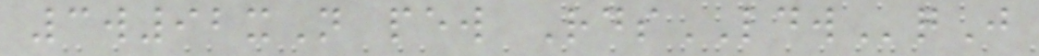3w92xN pew RdsLDWqJ
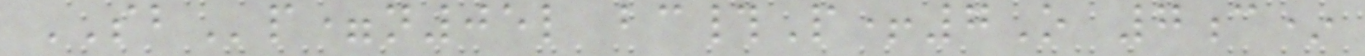SBp=n05l bc#P+7O 7c*
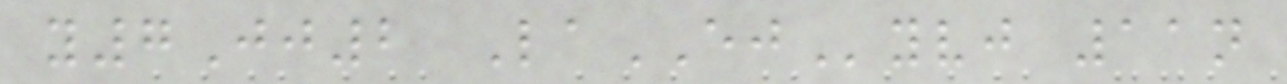y7Jj2 LaEJyvj 11n
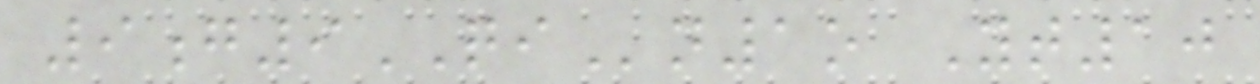9g9QIn1o Yt10
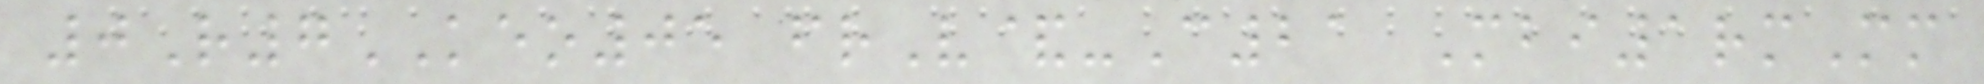0R7KEO05 frV&-C21 Mbi1rmMm
